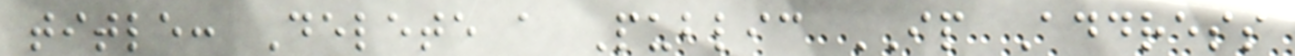title: Delete a Public IP Address
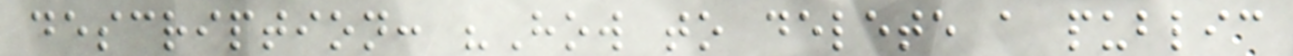description: "How to delete a public
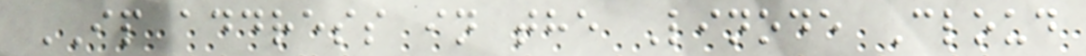IP address in the Linode Cloud
